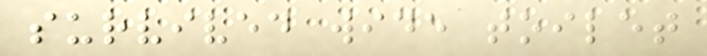survived wide toilet
